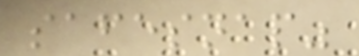safesnap"
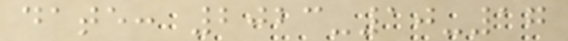date: 2023-10-17
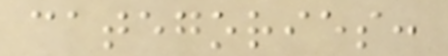categories:
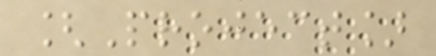[Project]
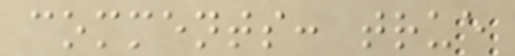comments: true
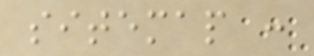sitemap :
